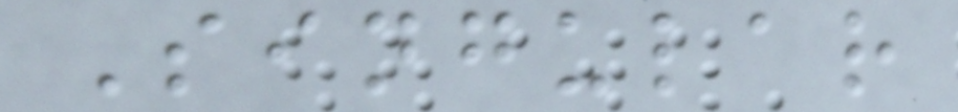Singular
